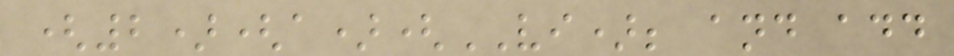(2)(a)(VI); and add
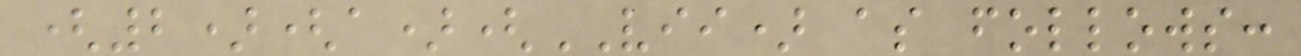(2)(a)(VII) as follows:
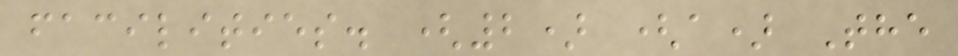facilities. (2) (a) The
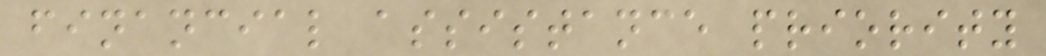financial assistance priority
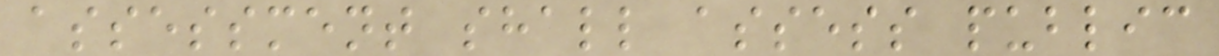assessment shall assess public
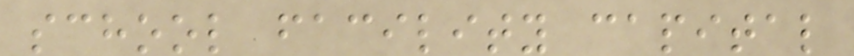school facility capital
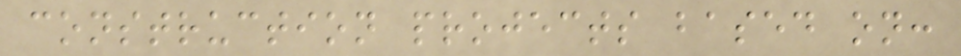construction projects based on:
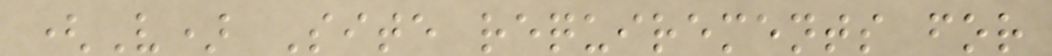(V) Site requirements for
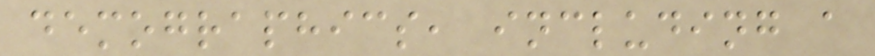demographics, including a
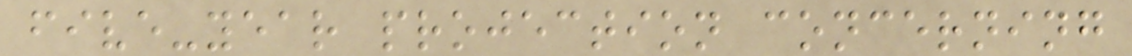five-year projection concerning
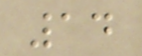14
